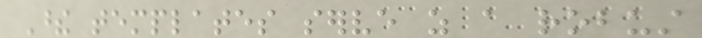These templates serve as a robust
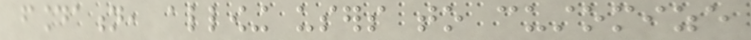foundation, allowing users to customize
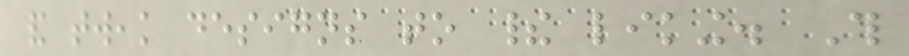and tweak designs to their liking. This
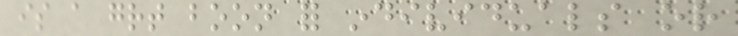is a great boon for individuals or
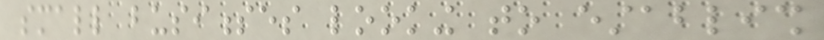small businesses looking to establish
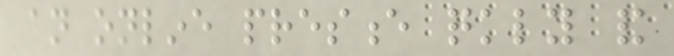an online presence quickly and
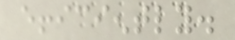efficiently.
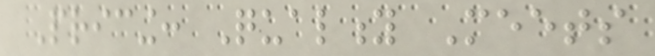Pricing: Quality Meets
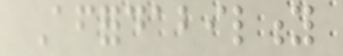Affordability
